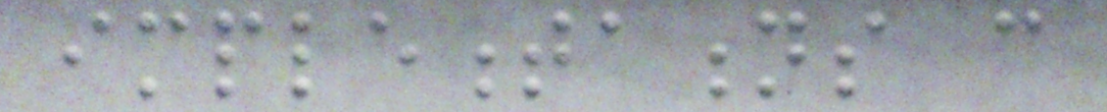implementations can
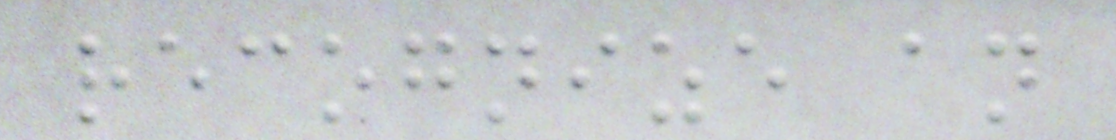recognize an
